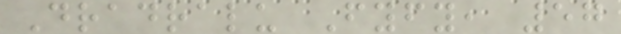Dradralu Fyfy, 57
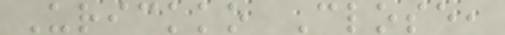Urickko Close,
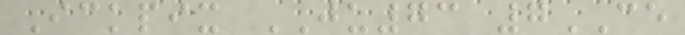Ickpix JU73 7CE
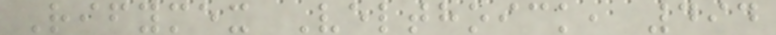Rifymex Velthoick, 494
